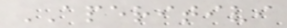APERITIVI
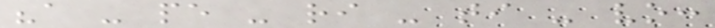"a - pe - ri - ti - vo:
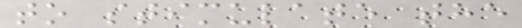to stimulate the
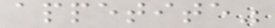appetite"
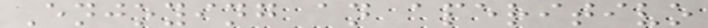Enjoying an aperitivo
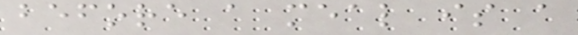before a meal is a
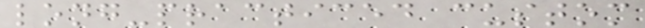long-practiced custom
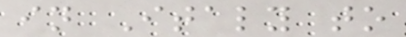in Italy to
